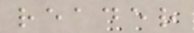reader
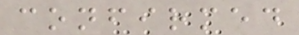confirmed
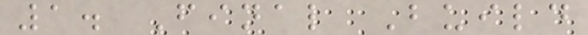1. Final Build
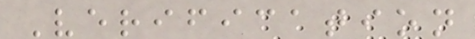Verification
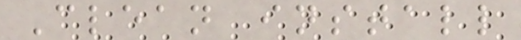Clean install
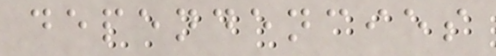dependencies
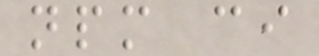npm ci
